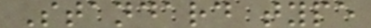Standard type
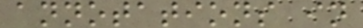annotations in
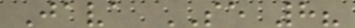Java SE 8?
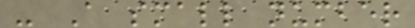- A small number
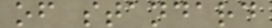of standard
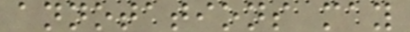annotations may
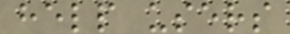help users
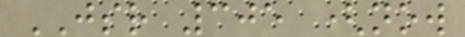JSR 305 (now
